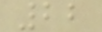22
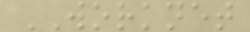WORKNET
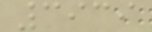3939
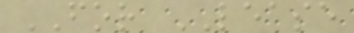FOR LEASE
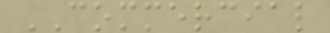COMMERCIAL
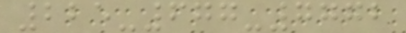225-677-7772
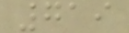719
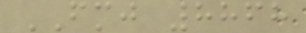FMJ 8868
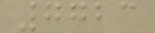7723
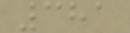381
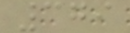379
